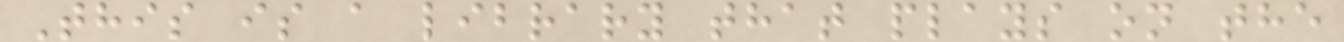This is a library that plays on the
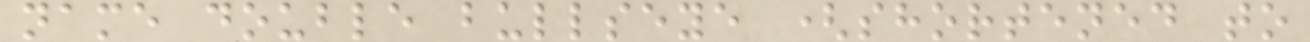name double bullseye (shortened to
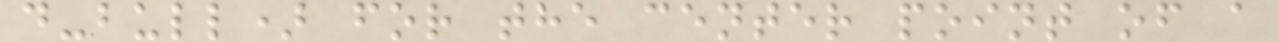d-bull) for the center point of a
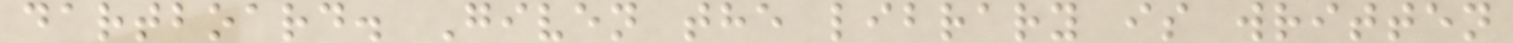dartboard. Given the library is written
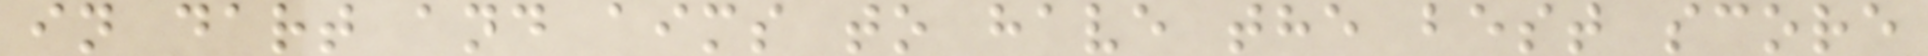in dart and aims to have the best score
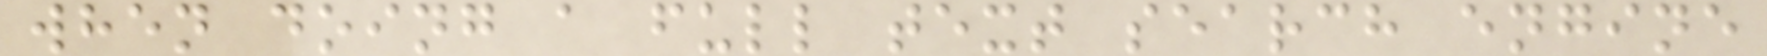when doing a full text search engine
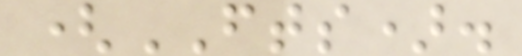(FTS).
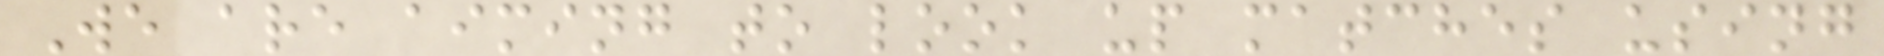We are aiming to look up matches using
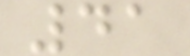41
